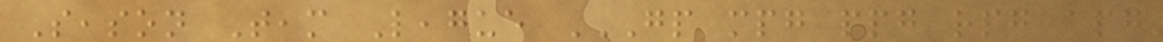Season Team League GP MPG PPG RPG APG
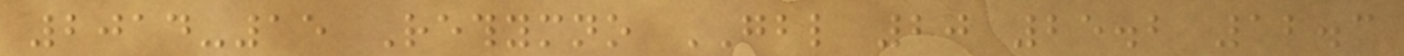2014-15 Rethymno GBL 20 25.2 12.3
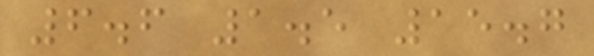6.6 1.5 15.7
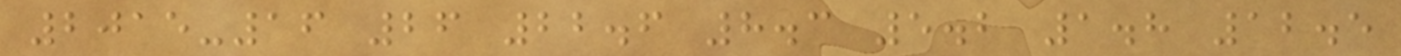2015-16 26 22.6 8.3 5.2 1.8 12.5
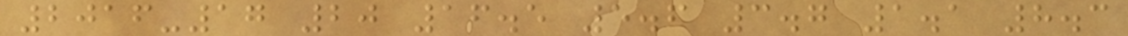2016-17 20 16.5 5.6 3.7 1.1 8.3
